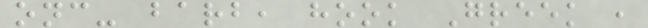onc- barb, hook Greek ,
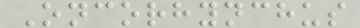Oncorhynchus
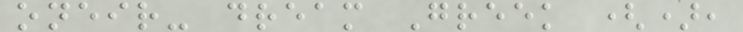oneir- dream Greek (),
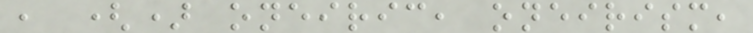, () oneiric, oneirism,
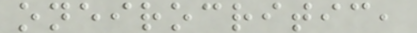oneirocritic,
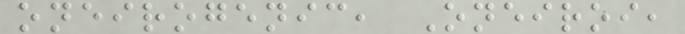oneirogenic, Oneiroi,
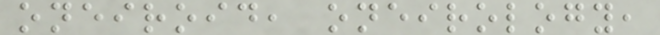oneiroid, oneirology,
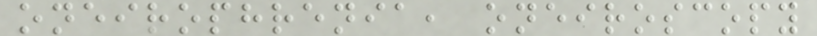oneirophrenia, oneiroscopy
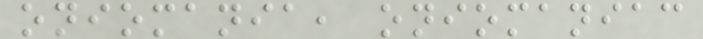oniomania, oniomaniac
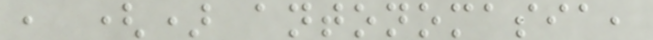, () antonomasia,
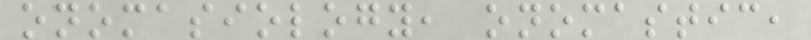onomasiology, onomastic,
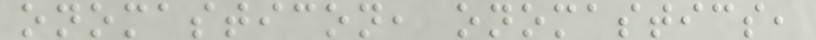onomasticon, onomastics,
